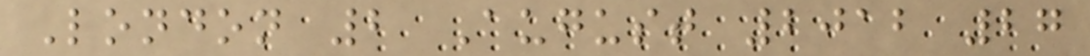London 2 August 2012 27
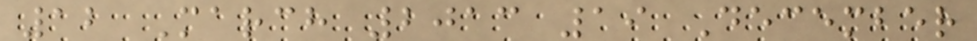12 March 2013 19 December
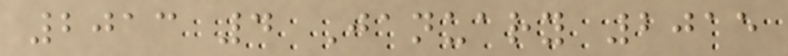2013 4 January 2015
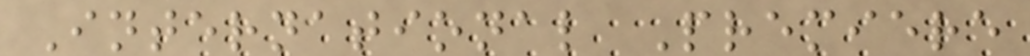International Premiere
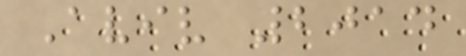Aviv 2014
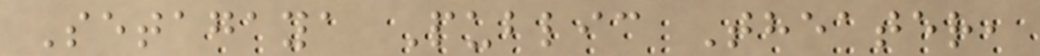Setagaya Public Theater,
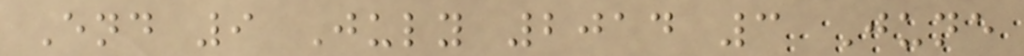End 9 July 2014 3 June
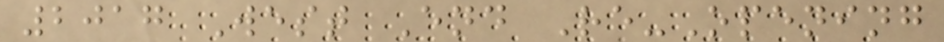2017 West End Re-Opening
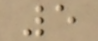5
